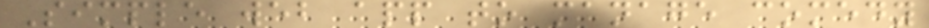Simple web app to manage comedy
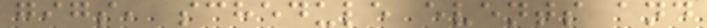gigs, schedule events and
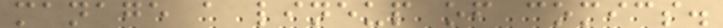manage a lineup of comics.
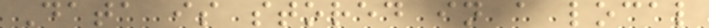Data is stored in a local
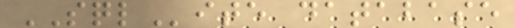SQLite database
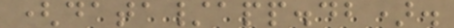(data/app.db).
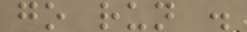go run .
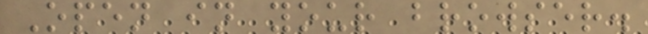Open in your browser.
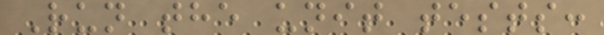Run the unit tests:
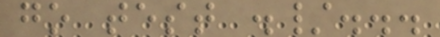go test ./...
